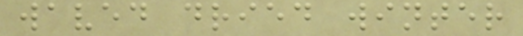waved dried winter
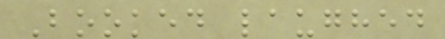Booked laughed
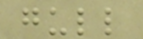gull
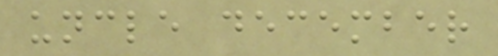uncle december
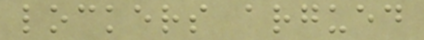lockers argued
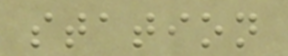station
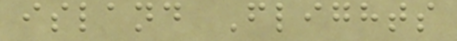island Flights
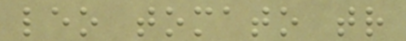leo tomato tr
